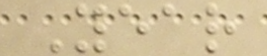Year
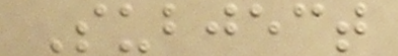Subject
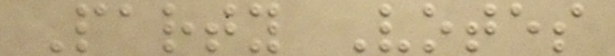Party Votes
